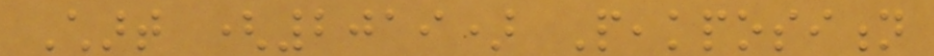Chart (2019) Peakposition
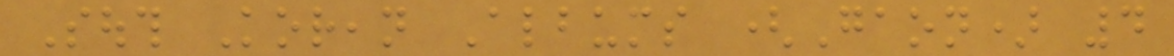South Korean Albums (Gaon) 4
